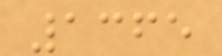1365
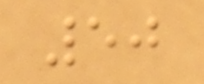50
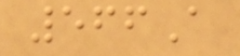566A
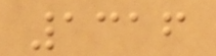1316
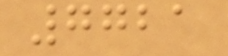7721
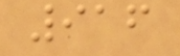916
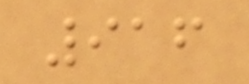916
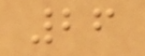26
